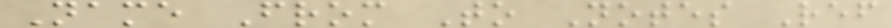Name From To Notes Ref
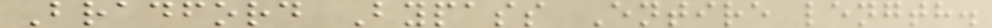Bradford Bypass Entire length.
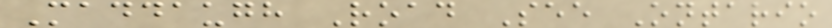Maddaugh Road See Ontario
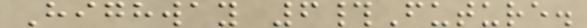Highway 6#Future.
